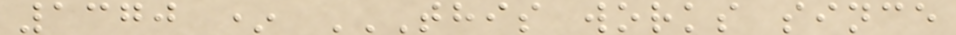1370 * THIS WORKS SINCE
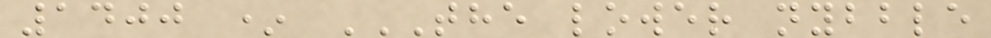1400 * THE LOWER NYBBLE
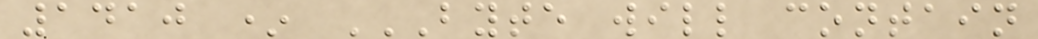1410 * BYTE WILL CONTAIN
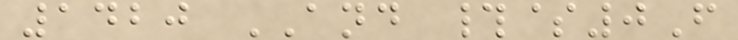1420 AND #$0F
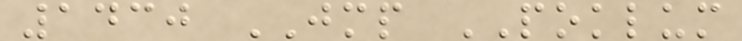1430 JMP POKLUM
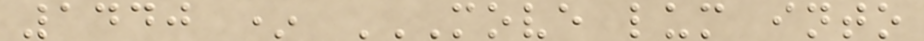1440 * MOVE LUM INTO
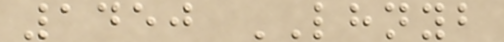1450 LHNYB
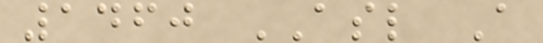1460 ASL A
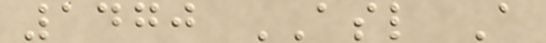1470 ASL A
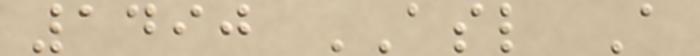1490 ASL A
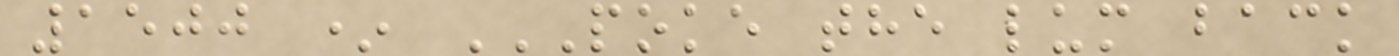1500 * POKE THE LUM BACK
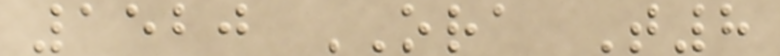1520 ORA T8
